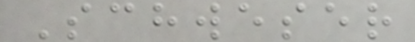Schweser
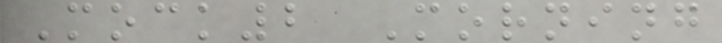Mock2 Morning
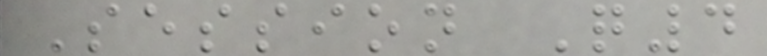Session Q4
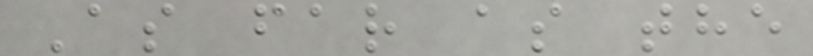As far as the
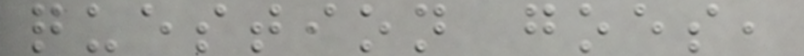question goes,
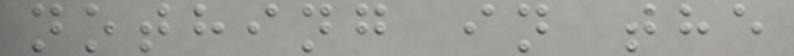nothing in the
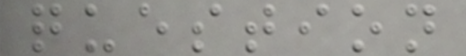question
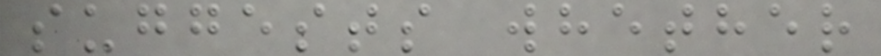suggests whether
